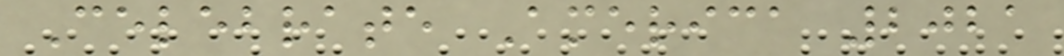Celebrate America 2021
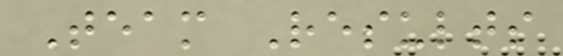Team Results
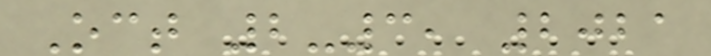Oct 2-3, 2021
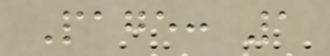Page: 1
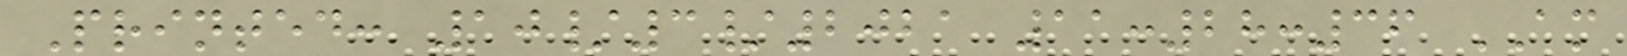Printed: 10/3/2021 11:28:36 AM
